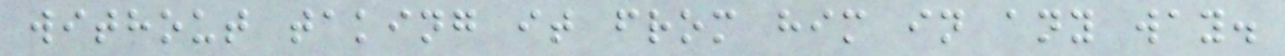without taking it from him in any way.
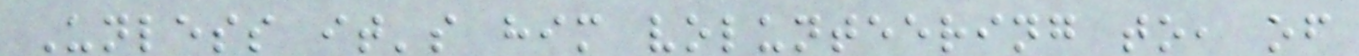Unless it's him volunteering to, of
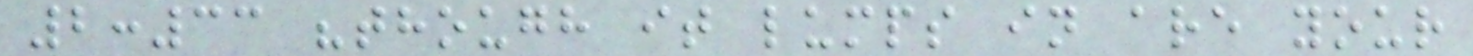2:33 "though it lumps in are your
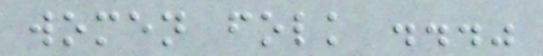women folk ..."
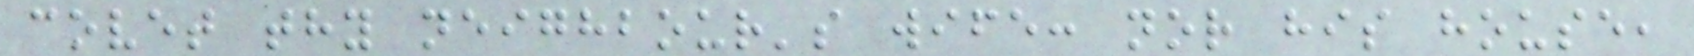covet thy neighbour's wife: nor his house,
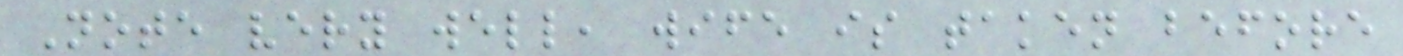Note very well, wife is taken before
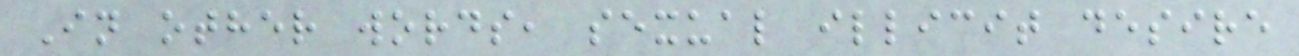In other words, sexual illicit desire
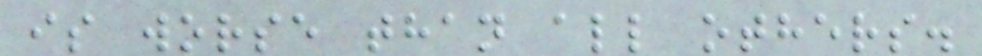is worse than all others.
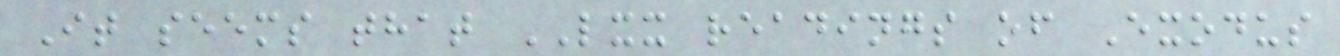It seems that LXX readings of Exodus
